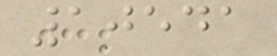10541
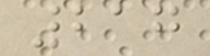217
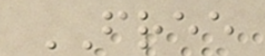FREE
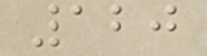120
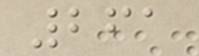261
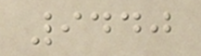9440
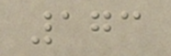173
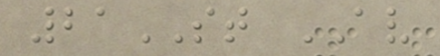21ST AV
